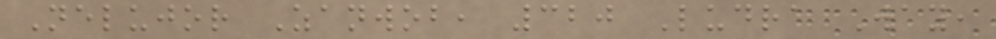Nelujor Zanwob, 320 Ludra Way,
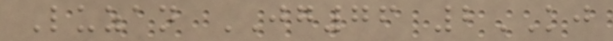Luzan JG76 2KJ
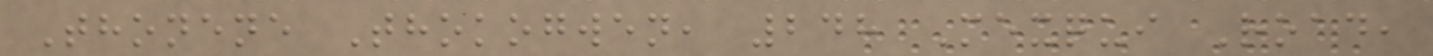Thonene Thokogwen, 248 Mexqui Road,
